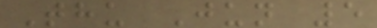Thu Jun 5
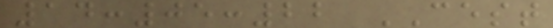14:05:22 CEST
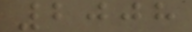2008
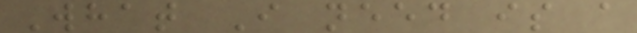What I need is a
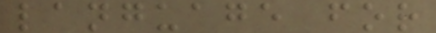language for
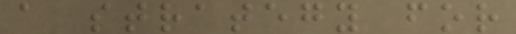a strategy for
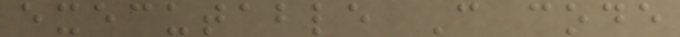executable C code
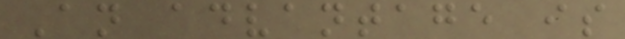An advantage is
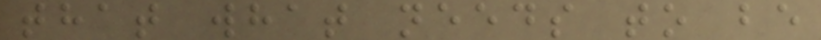that what needs to be
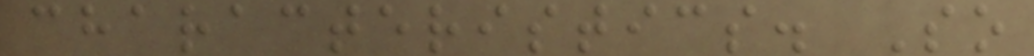characteristics. So
